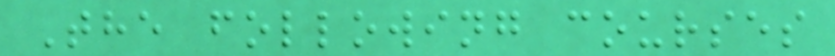The following courses
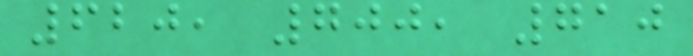620, 700, 710
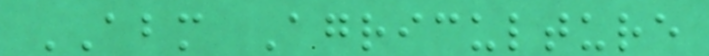ABM Agriculture
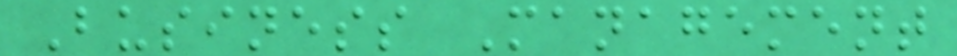Business Management
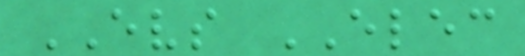EVS ELEC
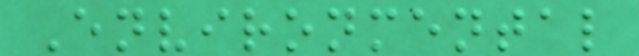Environmental
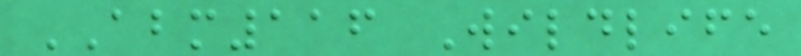ABM116 Wildlife
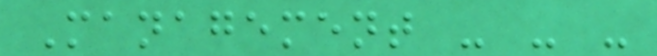Management - - -
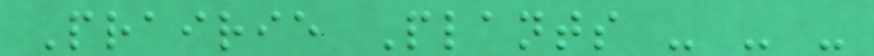Prairie Plants - - -
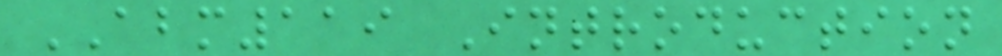ABM119 Introduction
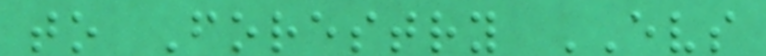to Forestry EVS
